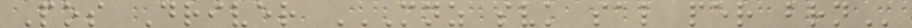Pos Driver MNZ SVK SAL PER BRN
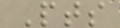Pts
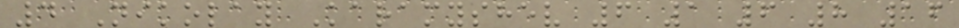4 Nikolay Karamyshev 6 1 6 8 16
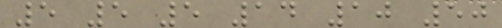5 5 5 14 10 50
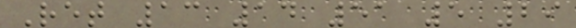Ret 13 14 51 5 29
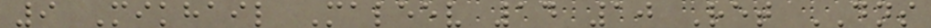9 Mikhail Maleev 14 10 Ret DNS
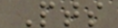Pts
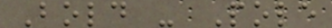Bold - Pole
